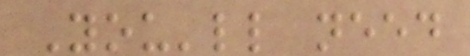You'll need
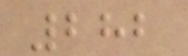282
